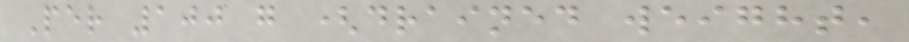Per 100 g (drained weight,
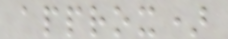approx)
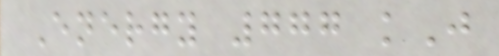Energy 777 kJ
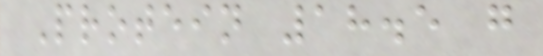Protein 18.5 g
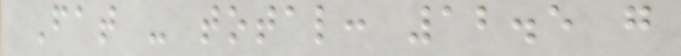Fat - total: 12.5 g
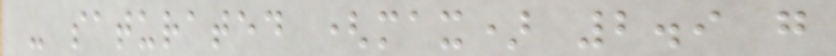- saturated (max) 2.9 g
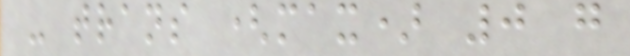- trans (max) 0 g
